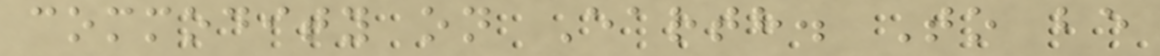commodity on Earth. To be
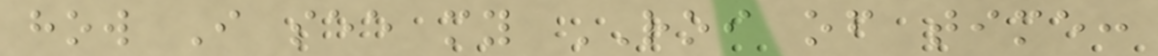how I see my ROI of time:
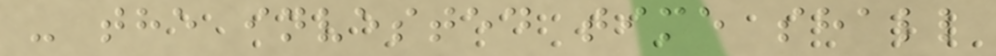- the invested time shall
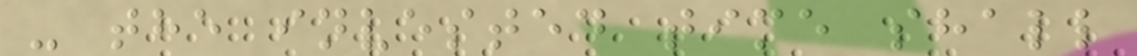- the invested time shall
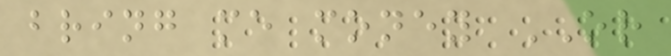bring me money OR
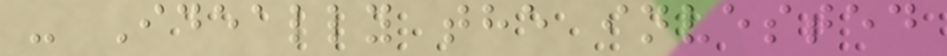- Ideally the invested
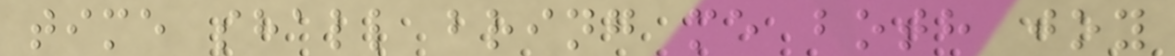time shall bring me both joy
